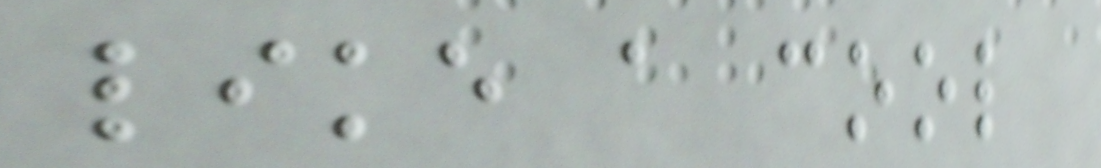like a cool
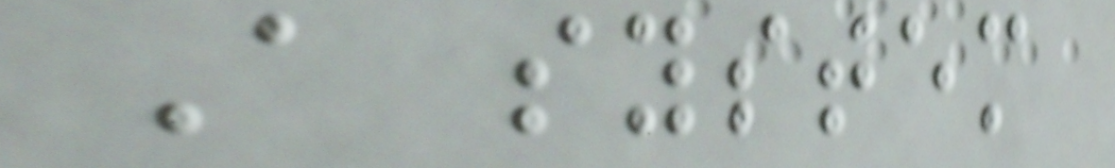A system
